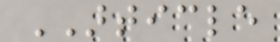ARTICLE
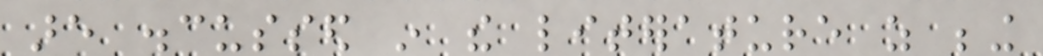are discussed in the literature as being
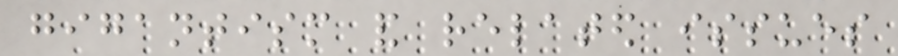gigantism and related issues
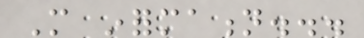More information...
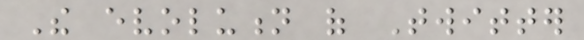The evolution of Twitter
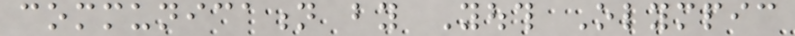communication by Youth Olympic
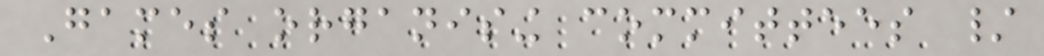Games organising committees /
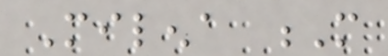Milena M
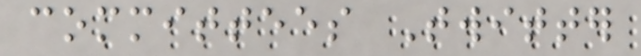committees Twitter
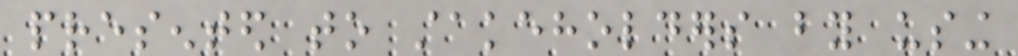presented to stakeholders by using
